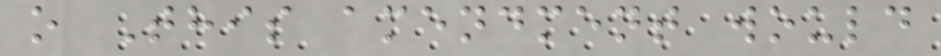o This amendment would
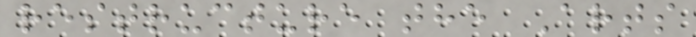restructure the Arts
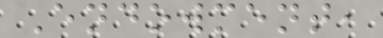Endowment,
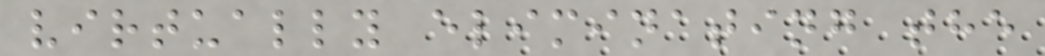virtually eliminating the
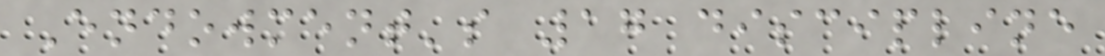Endowment's 17 discipline
